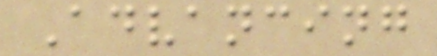Advancing
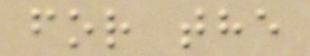for the
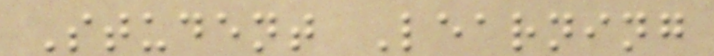Student Learning
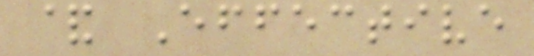& Effective
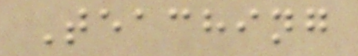Teaching
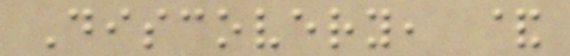Discovery, &
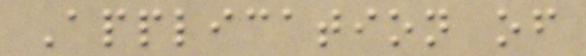Application of
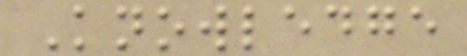Knowledge
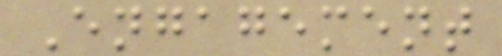Engagement
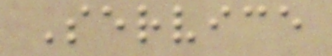Service
